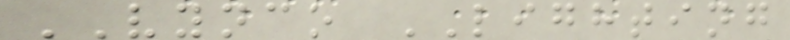VYNCO LIGHTING
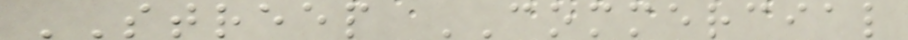STREEP COMMERCIAL
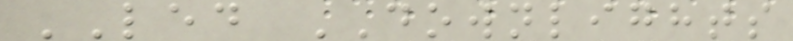LED DOWNLIGHTS
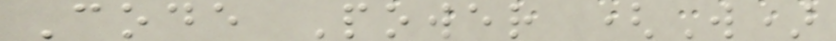Code Power (W)
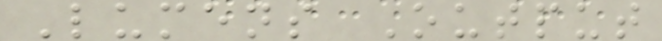Lumens Output
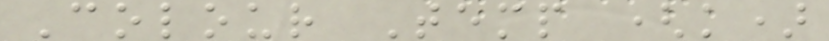Colour Temp (k)
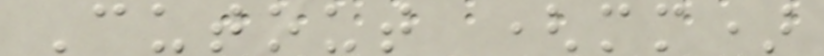Cutout (mm)
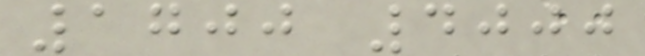1700 4000
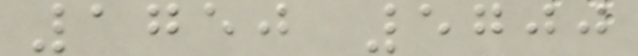1750 5700
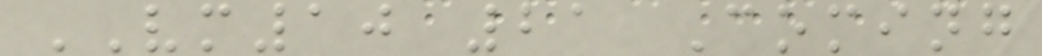VM10 21 Coming
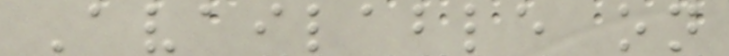Available on
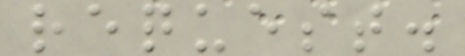request.
